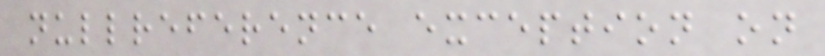nullreference exception on
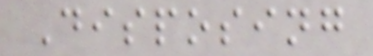Disposing
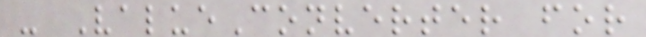- ValueConverter for
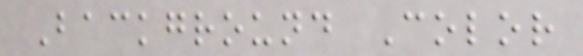Background Color
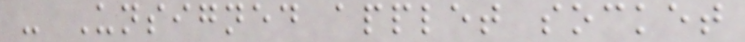- Unsigned applet socket
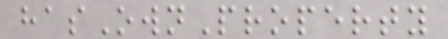hasOwnProperty
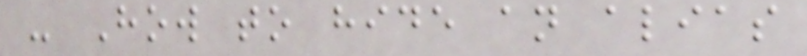- How to hide an alias
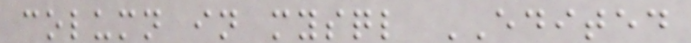column in mysql EDITED
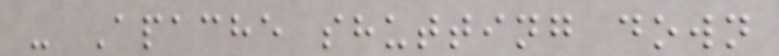- Apache shutting down
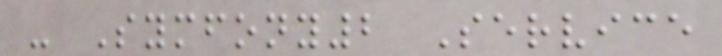- Symfony2 Service
